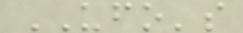UFO's
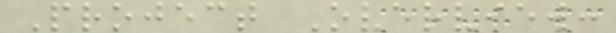Project Overview:
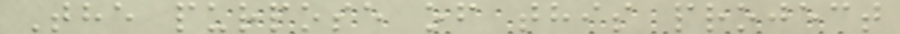The purpose of this project
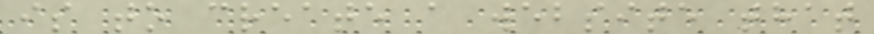is to create a website that
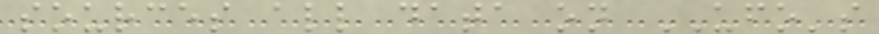sources all data on UFO's
